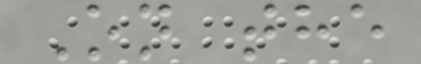On the
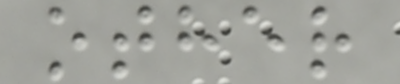other
